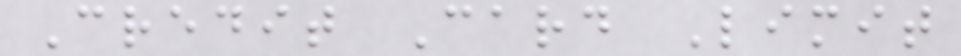Credit Card Limit
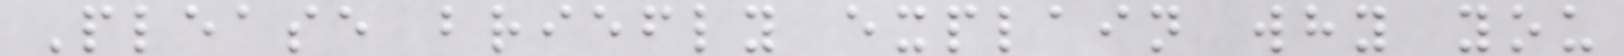Please briefly explain why you
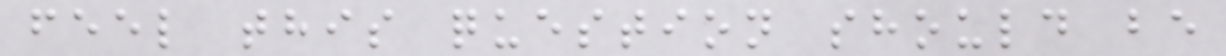feel this question should be
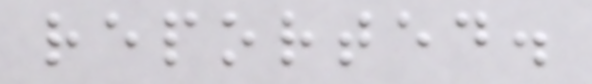reported.
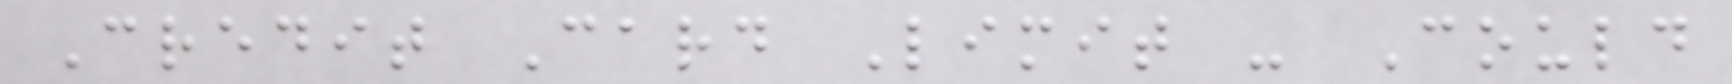Credit Card Limit - Could
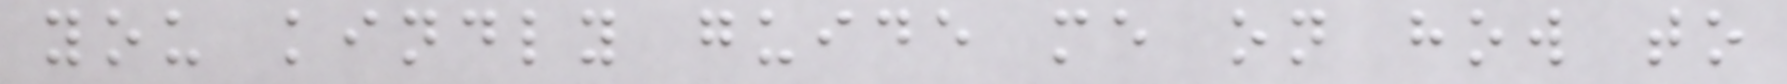you kindly guide me on how to
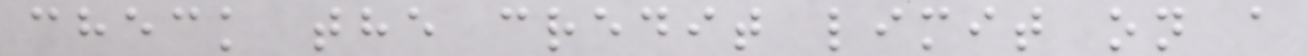check the credit limit on a
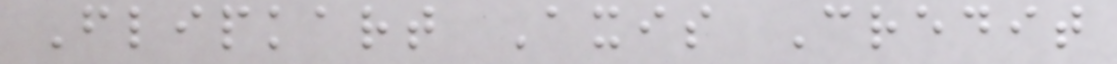Flipkart Axis Credit
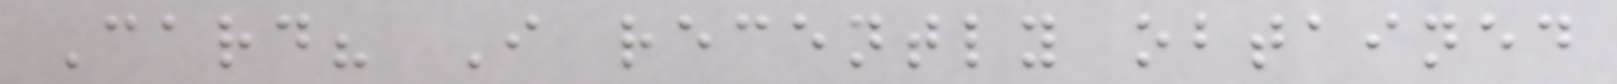Card? I recently obtained
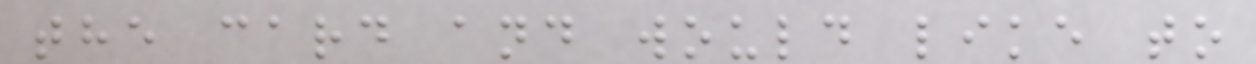the card and would like to
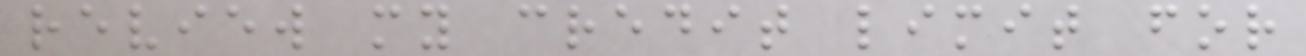review my credit limit for
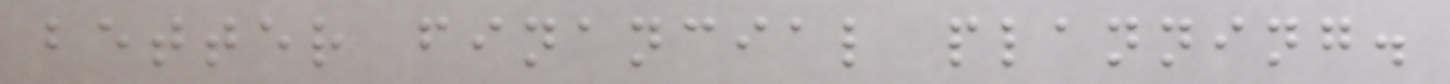better financial planning.
